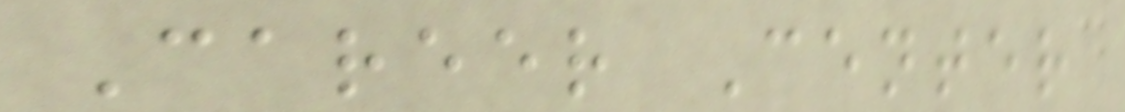Career Center
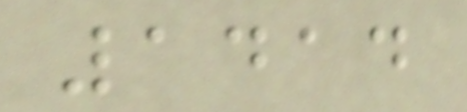1414
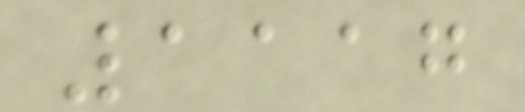1117
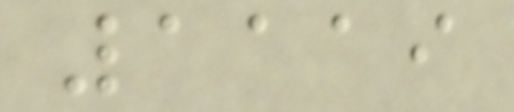1119
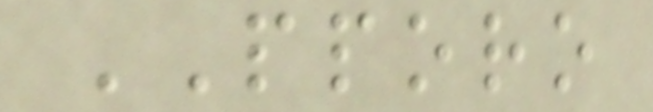PPORO
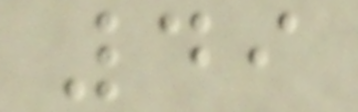49
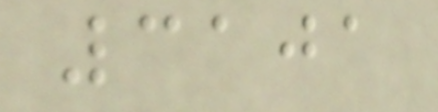3101
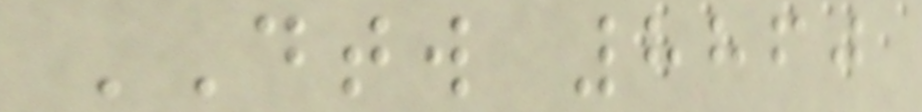DTW 8860
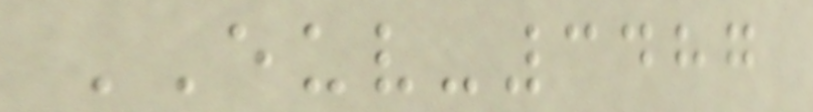EUV-3487
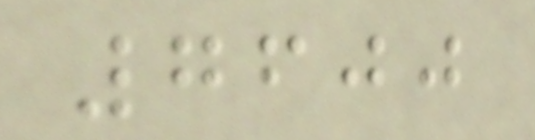7600
